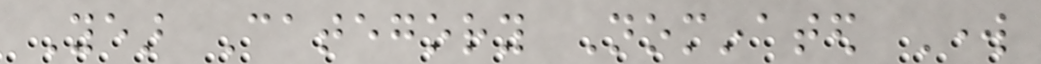Year Category Nominated Work
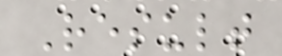Result
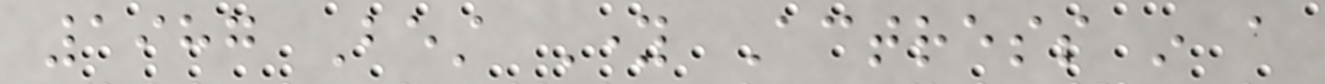1987 Best Young Actress in a
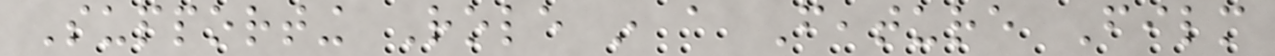Supporting Role in a Feature Film
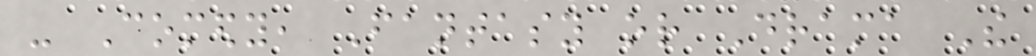- Comedy, Fantasy or Drama The
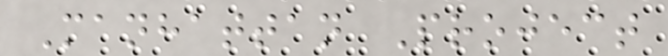Manhattan Project
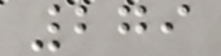279
